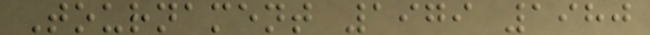Tournament 1979 1980
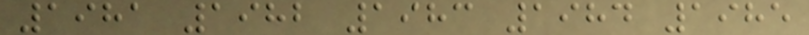1981 1982 1983 1984 1985
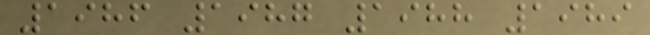1986 1987 1988 1989
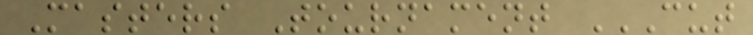Masters Tournament CUT
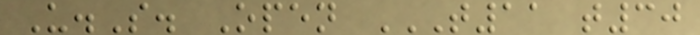U.S. Open T11 T30
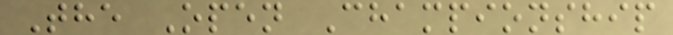The Open Championship
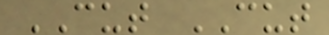CUT CUT
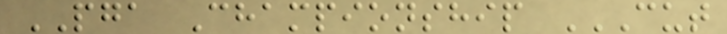PGA Championship CUT
